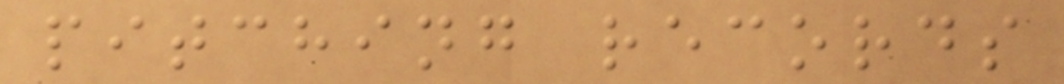pitching records
